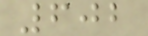602
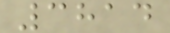3814
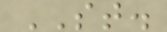ST.
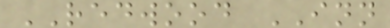REDWOOD INN
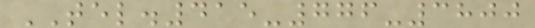TEL.415-776-3800
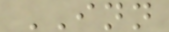INN
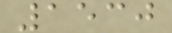1530
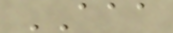AAA
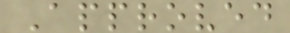Approved
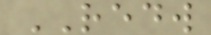REDW
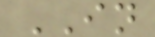IN
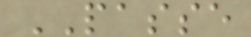PASSE
